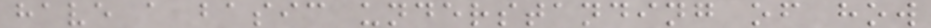have a basic understanding of how
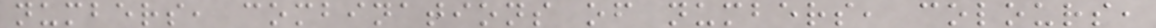numbers, combinations of numbers, colours,
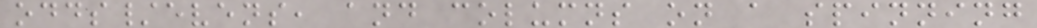odds/evens, and columns on a spinning
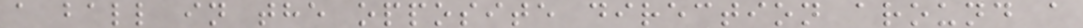a ball in the opposite direction around a
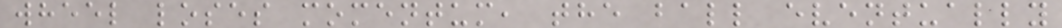wheel loses momentum, the ball eventually
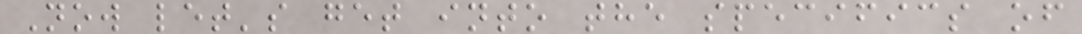Now let's get into the specifics of
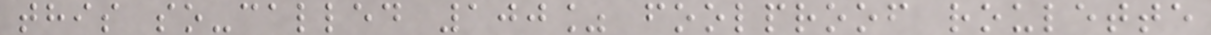this so-called 100% foolproof roulette
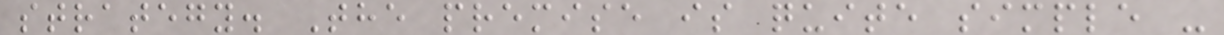strategy. The premise is quite simple -
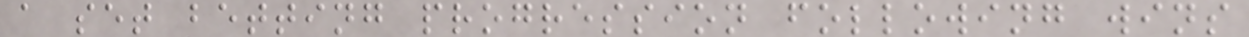a set betting progression following wins
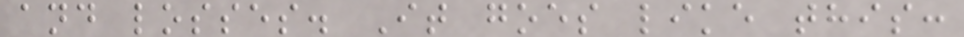and losses. It goes like this:
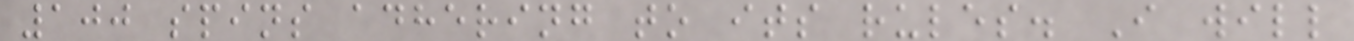100 spins adhering to its rules. I will
